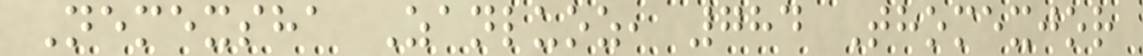Nemexsha Zanluoz, 784 Thomexjor
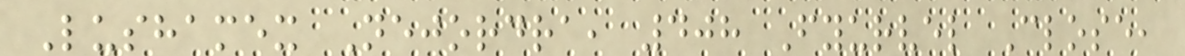Lushamex Nejordra, 408 Fyurvel Close,
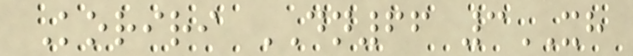Koriri DN66 3XH
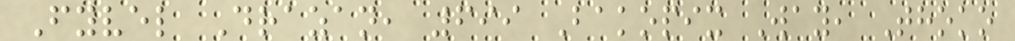Fyvel Drazan, 699 Bakopix Way, Thoko
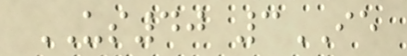US40 3IE
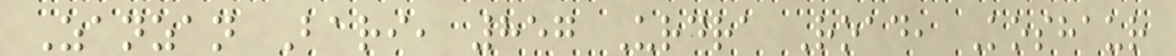Zanzan Bari, 857 Urdra Road, Koshaur
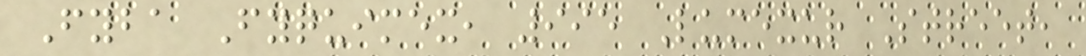Fyba Fyquimex, 995 Lumexur Street,
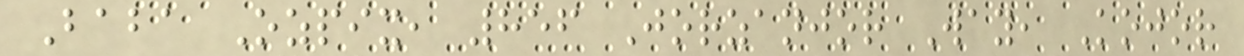Baba Ozpix, 856 Jorzanjor Way, Kojor
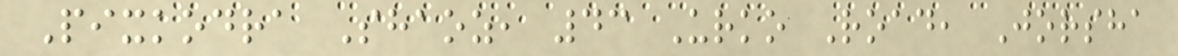Pixkodra Shaoz, 43 Urko Road, Jorsha
